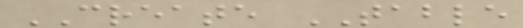CREATE TABLE
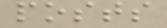posts
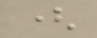(
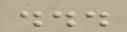...
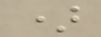)
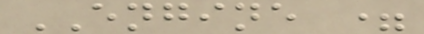ENGINE =
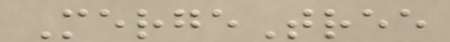MergeTree
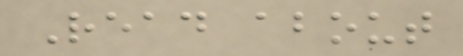Read about
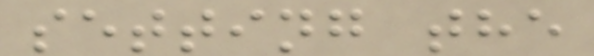setting the
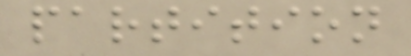partition
